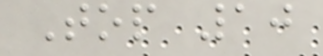Top 10
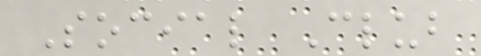Social Club
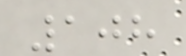108
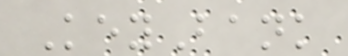KeyBank
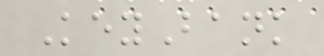KeyBank
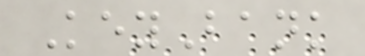KeyBank
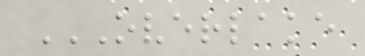OVERLAKE
